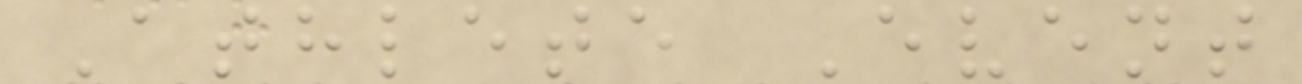Athlete Event
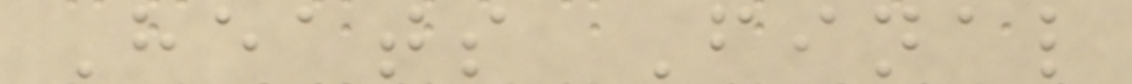Heats Final
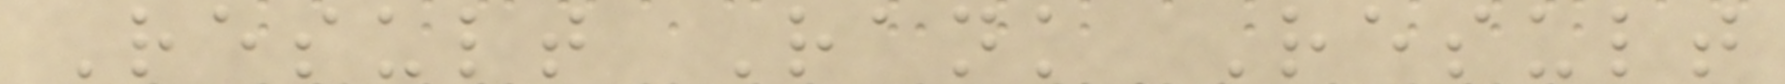Result Rank Result
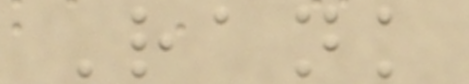Rank
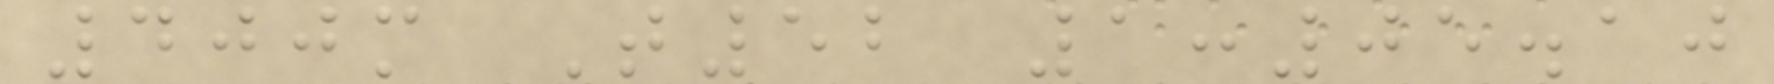400m T52 1:05.10
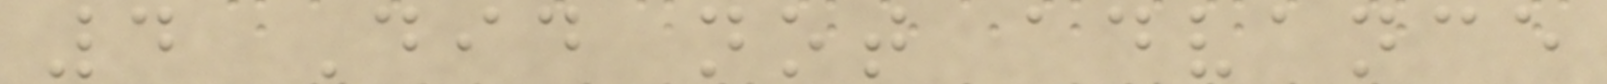4 Did not advance
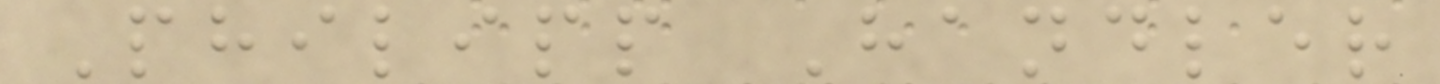Philipp Handler
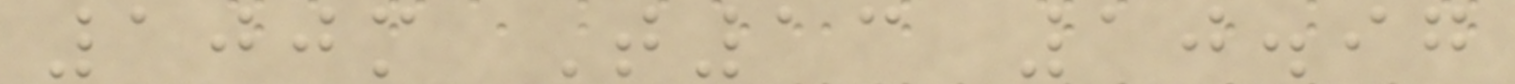100m T13 10.97
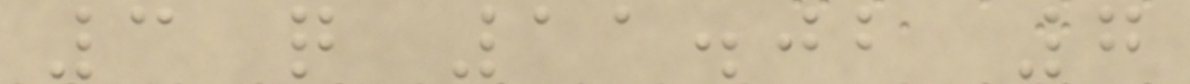3 q 11.02 7
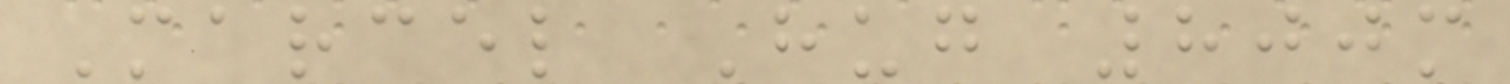Marcel Hug 800m
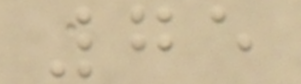75
